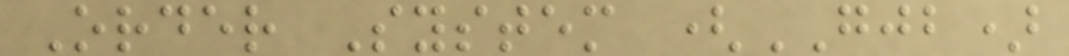Order System (GJB)
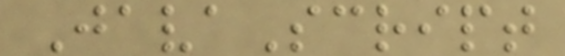JavaScript
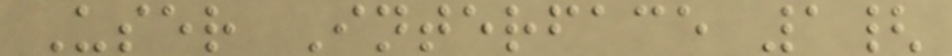User Interface 1{
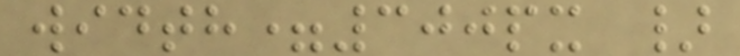width=300px }
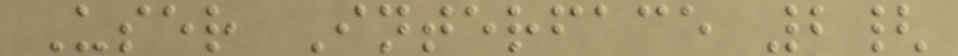User Interface 2{
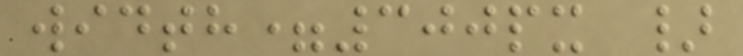width=300px }
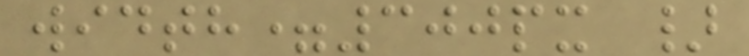width=300px }
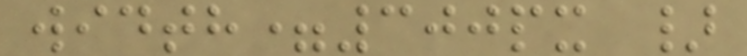width=300px }
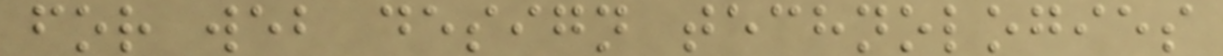for web design technologies
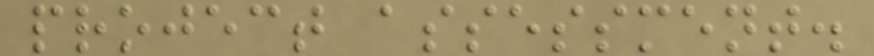project assessment.
